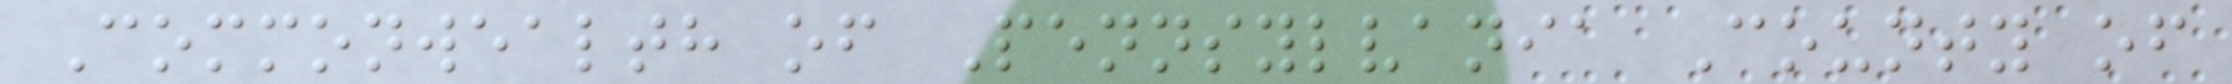Commonwealth of Pennsylvania County of
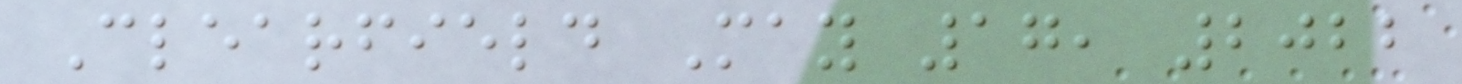Clearfield May 17, 2022
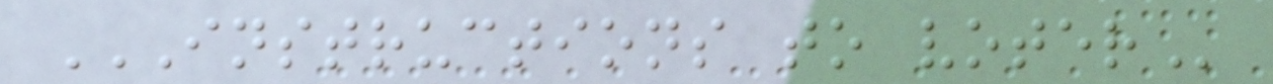INSTRUCTIONS TO VOTER
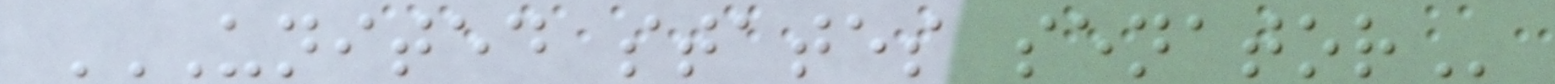UNITED STATES SENATOR
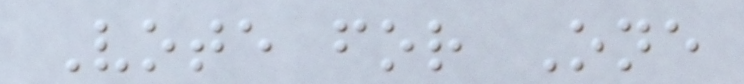Vote for One
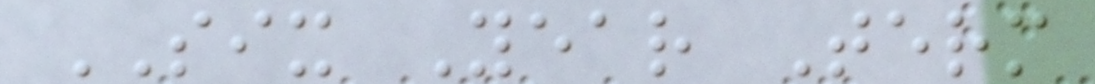SIX Year Term
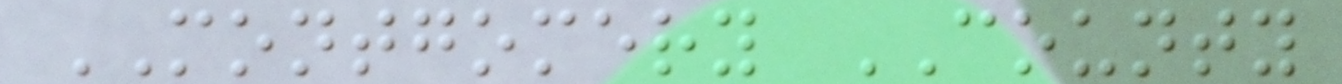MONTGOMERY COUNTY
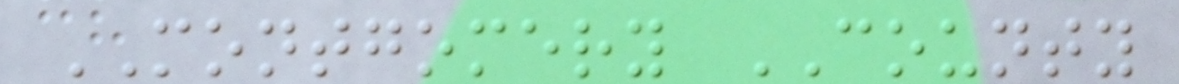MONTGOMERY COUNTY
